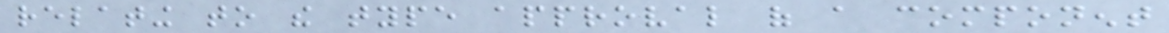relating to the type approval of a component
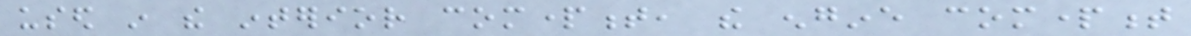used in the interior compartment, the engine compartment
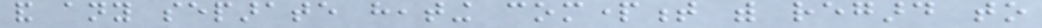and any separate heating compartment with regard to
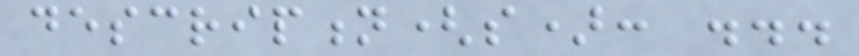description(s): ...
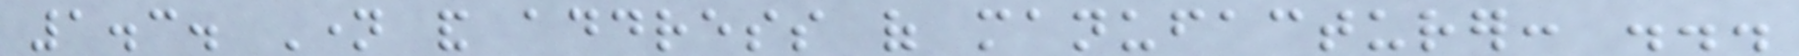1.3. Name and address of manufacturer: ...
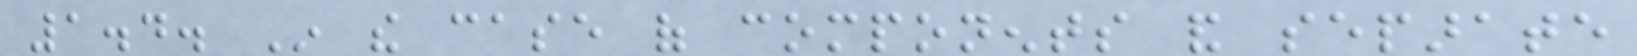1.4. In the case of components and separate
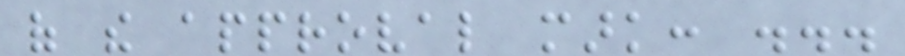of the approval mark: ...
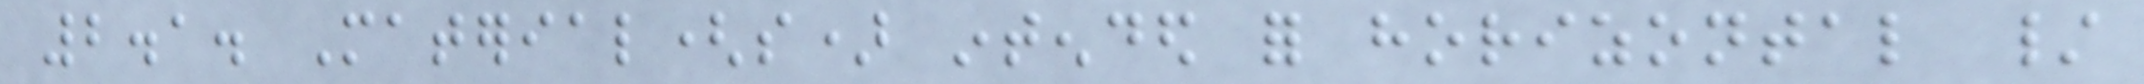2.1. Material(s) intended for horizontal /
